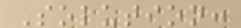Solution:
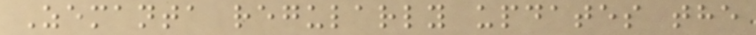Zemanta regularly updates the
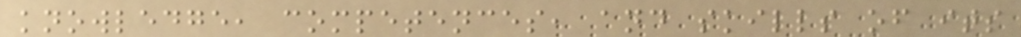knowledge, competences, and skills of its
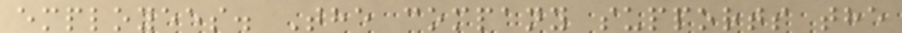employees. The company supports the
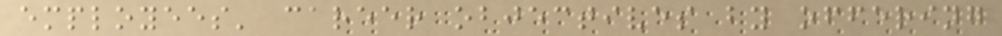employees' career objectives by offering
